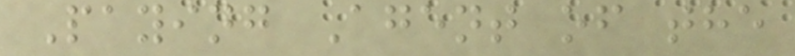Paying Agent of the
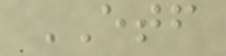ETF
